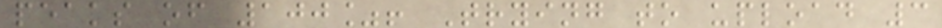peaks of 100%! Trying to upload 3
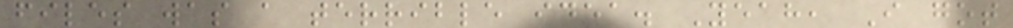files was a terrible idea. Yeah, I got
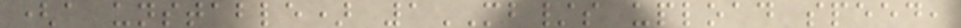(a unstable) 1MB/s upload speed,
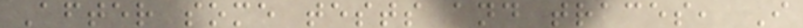After some tests and traces, I
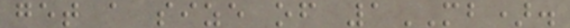get a size of 1MB).
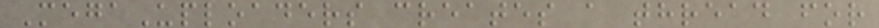MegaUploaders creates a thread for
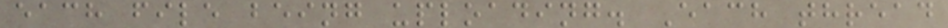each file being uploading. Each thread
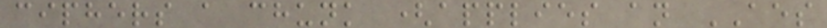ciphers a chunk (applies an AES
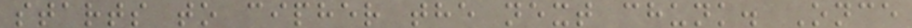starts to cipher the next chunk. Once
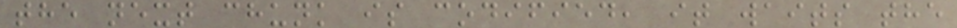the next chunk is codified, it waits the
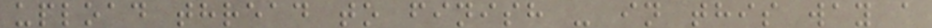upload thread to finish - in this way a
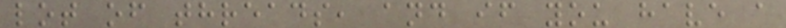lot of threads, and if you have a
